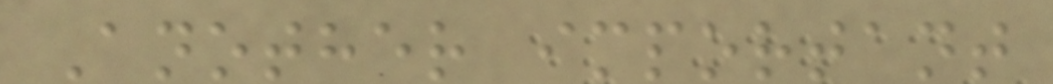Another important
